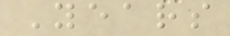Years
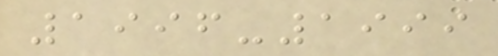1996-1999
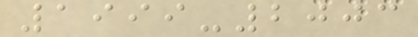1999-2003
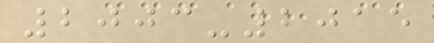2003-2015
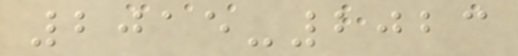2015-2023
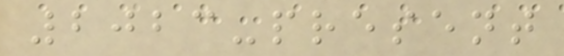2023-present
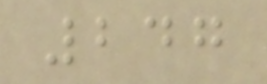247
